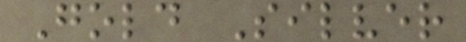Gold Silver
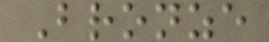Bronze
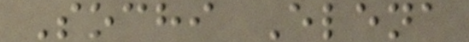Sochi Elena
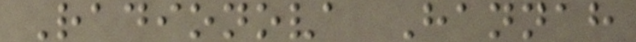Radionova Hannah
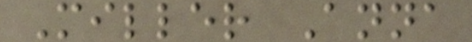Miller Anna
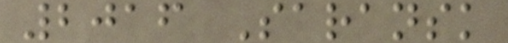2016 Saransk
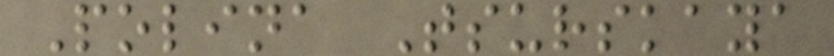Polina Tsurskaya
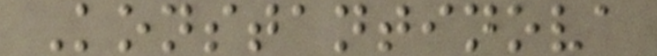Konstantinova
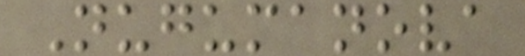Nugumanova
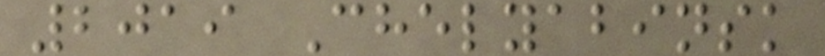2019 Chelyabinsk
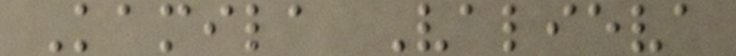Kamila Valieva
